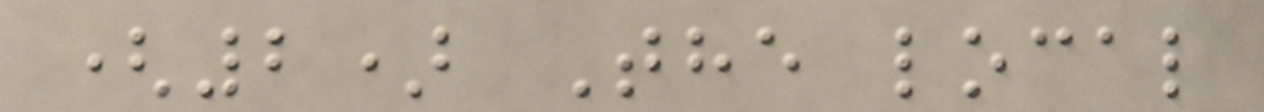(2) The local
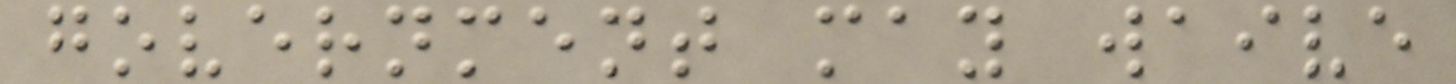government may waive
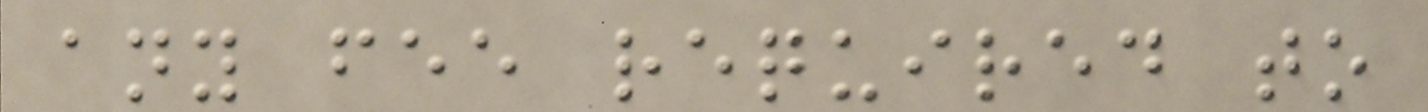any fee required to
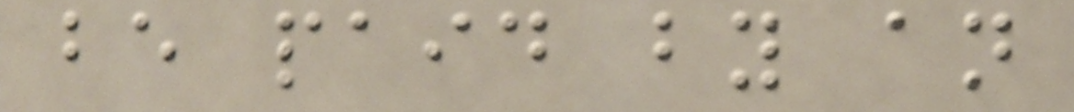be paid by an
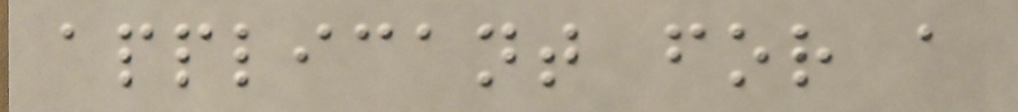applicant for a
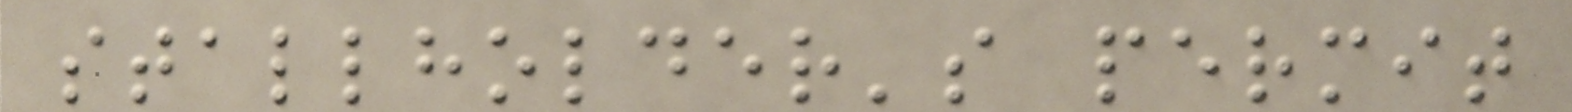stallholder's permit
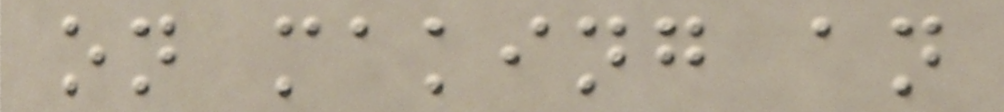on making an
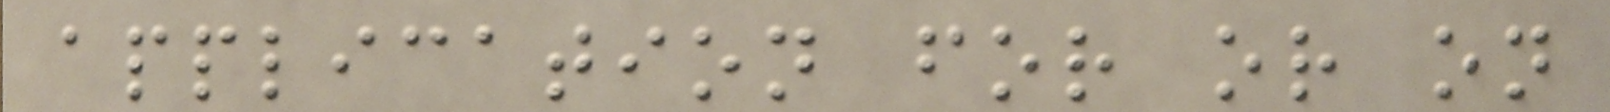application for or on
